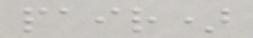pair)
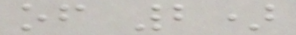of 2)
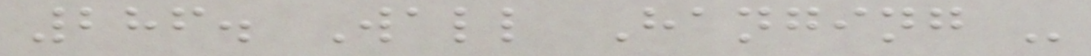286. Wall Hanging -
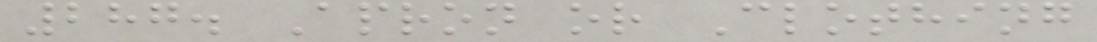287. Apron or Clothing
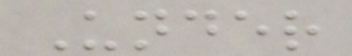Under
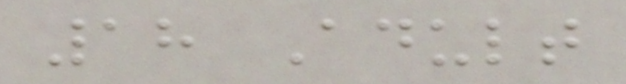18 Adult
